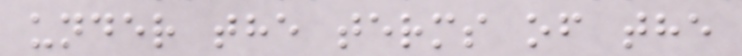under the terms of the
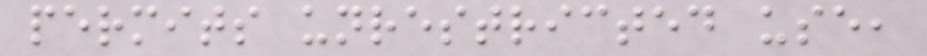permits unrestricted use,
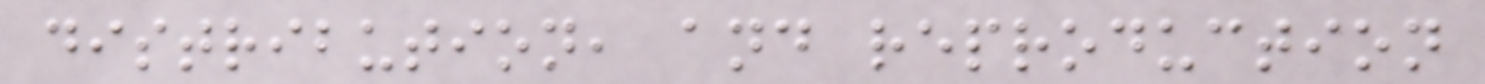distribution, and reproduction
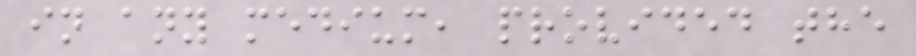in any medium, provided the
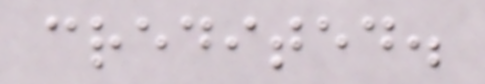credited.
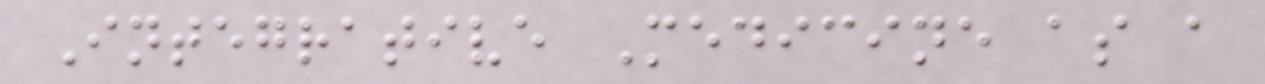Integrative Medicine as a
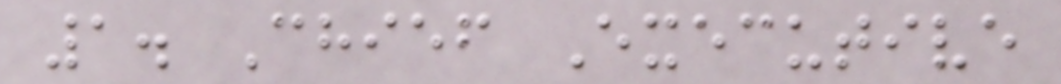1. Chief Executive
